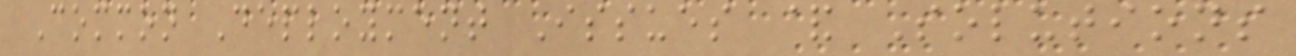Common Deployment Issues & Solutions
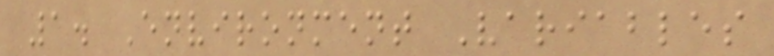1. Environment Variables
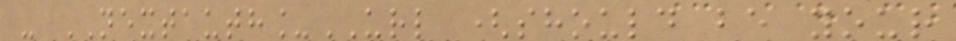- NEXTAUTH_URL (should be your
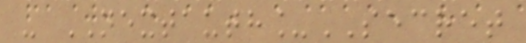- NEXTAUTH_SECRET
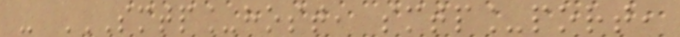- SMTP_HOST, SMTP_PORT,
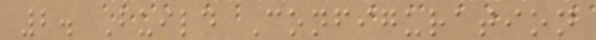2. Build Configuration
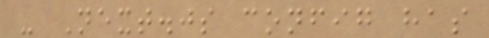- Next.js config has
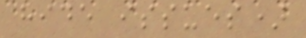hide issues)
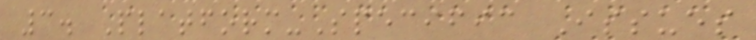3. Platform-Specific Issues
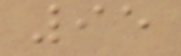95
